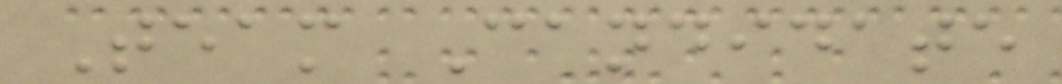Team Candidate
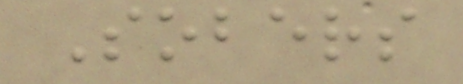Sobers
